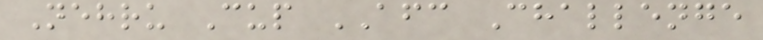Nehru Cup AFC Challenge
